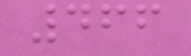466
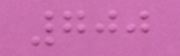700
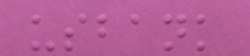usbank
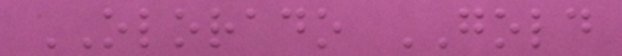OLORADO GOLD
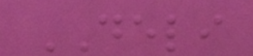DELI
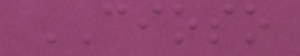CIOSO
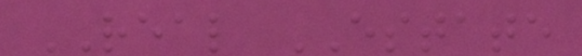REAL ESTATE
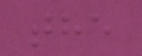the
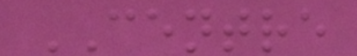CENTRE
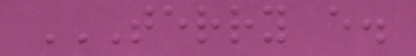TERRY E.
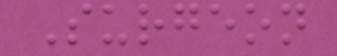Surgeon
